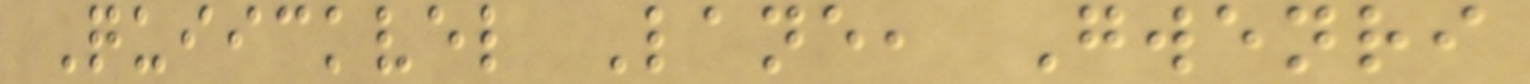Quiickvel Lane, Gwenri
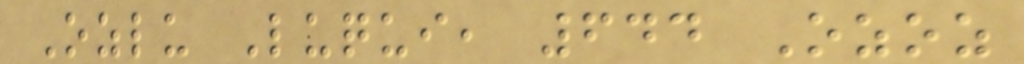Ozlu Luqui, 644 Ozoz
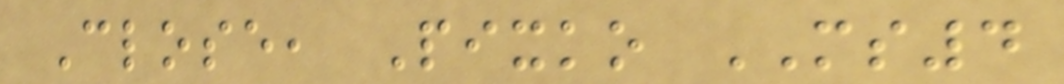Close, Pixko MS4
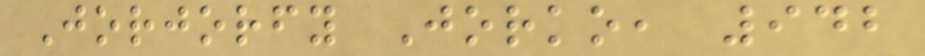Jorjorfy Jorko, 942
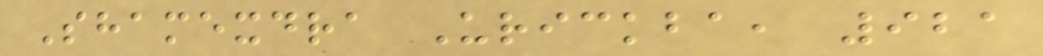Shamexdra Urickba, 921
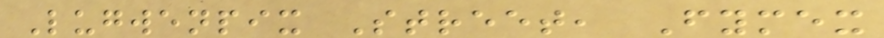Lugwenpix Street, Fymex
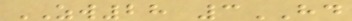ZW28 3HD
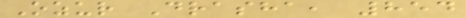Ozur Drasha, 854
